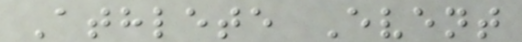Athlete Event
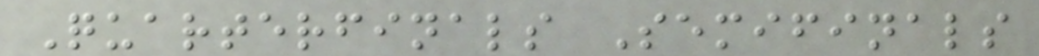Quarterfinals Semifinals
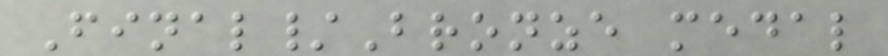Final/Bronze medal
